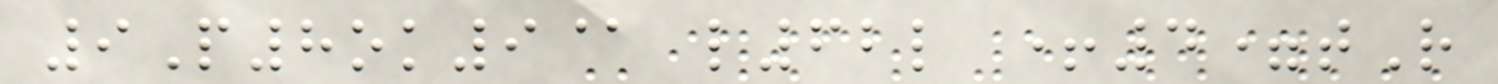9P8ok9@ l62l +4=tR
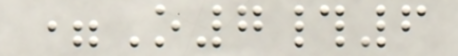=O7#6
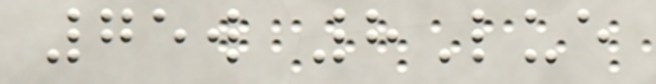75w 8Lue
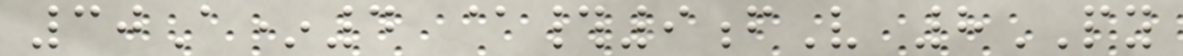30A*4 @#9fV 8PY
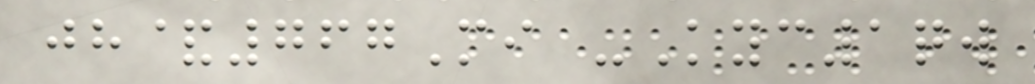jh&767Mi -Kyc1qw
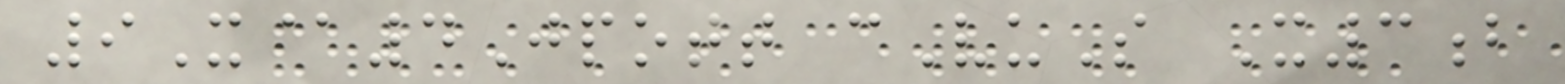9X@4Jpott cVuS X3b
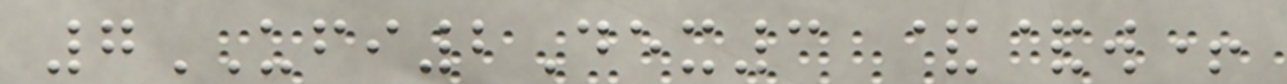7UFI2Dex3 &&w+
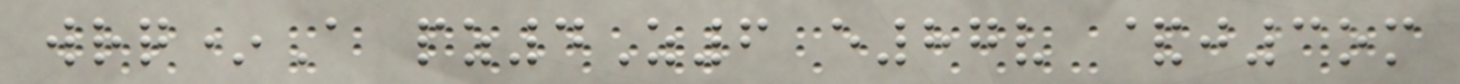wrq*A pz4Z6 e87v &j3om
